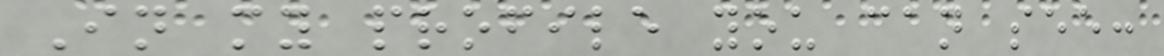In my profile you can see:
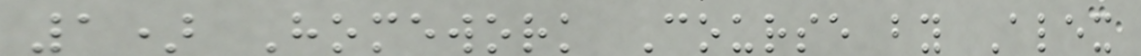1) Homework Course by Alex
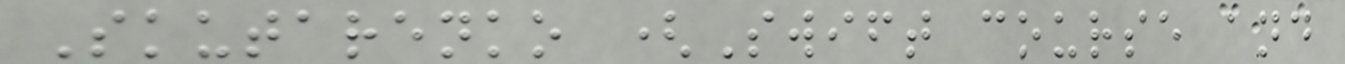Skutarenko (Swift course and
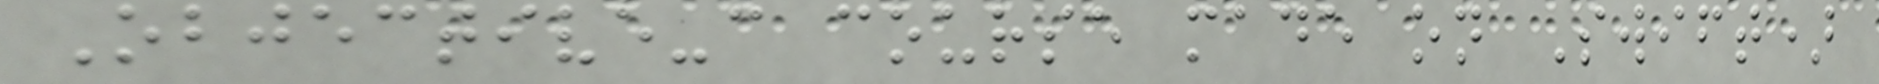Objective-c course made on Swift)
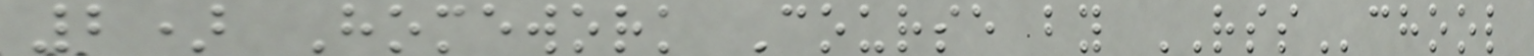2) Homework Course by RSSchool
